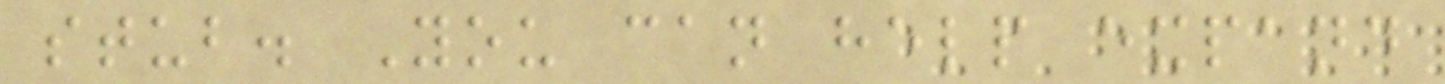stub. You can help expand
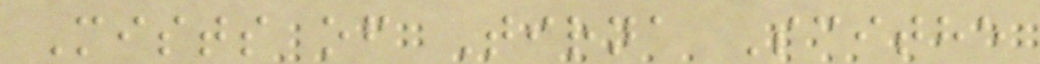Mists of Tirna Scithe
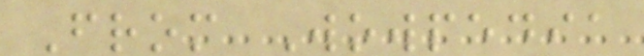From Wowpedia
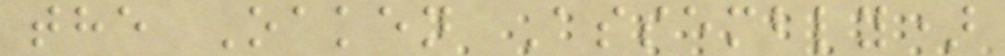the Oaken Assembly)
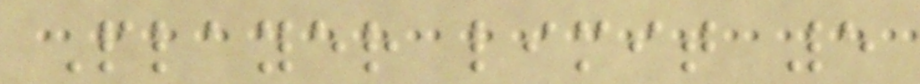Player limit 5
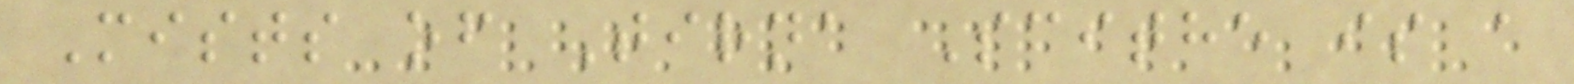Mists of Tirna Scithe is a
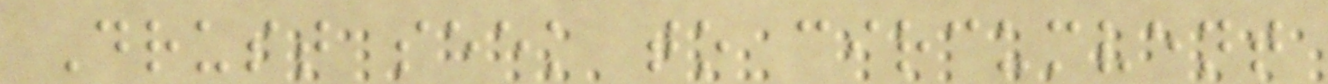Drust seek to circumvent
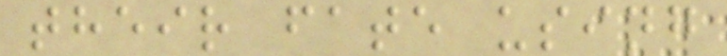their fate using
